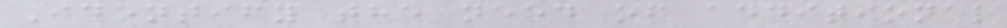Identify the need of additional
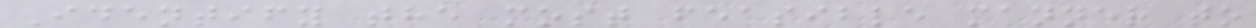Identify the most feasible manner to
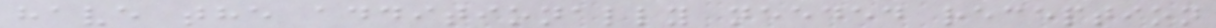have the additionally needed reception
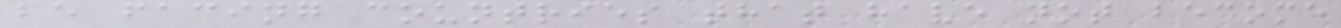be facing countries that have not become
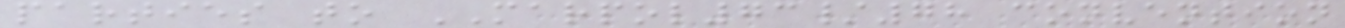parties to MARPOL73/78 convention
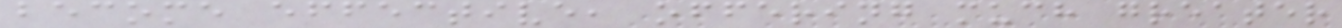become effective, offering much greater
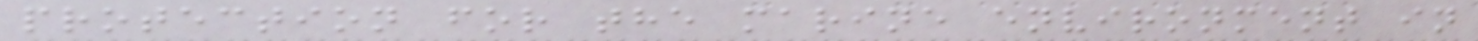protection for the marine environment in
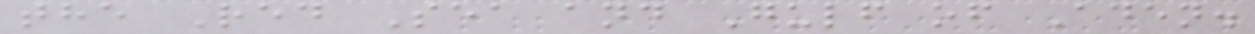the Red Sea and Gulf of Aden.
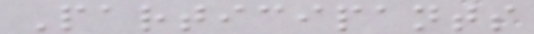Participants
